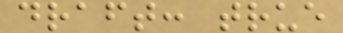draft: true
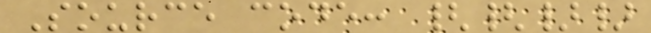Source code: {{}}
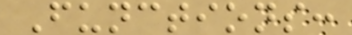Functions:
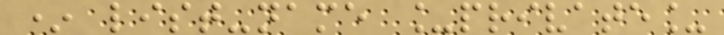* list-name _private_
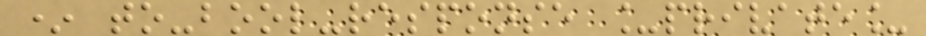* to-bool-response _private_
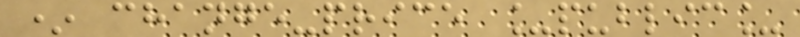* change-price _public_
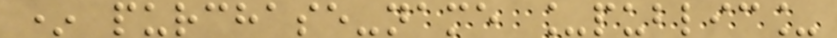* purchase-name _public_
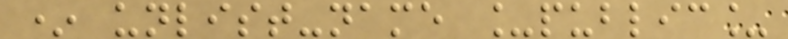* unlist-name _public_
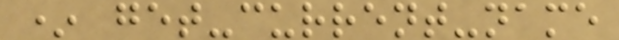* get-current-name
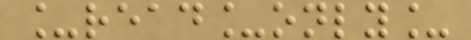_read_only_
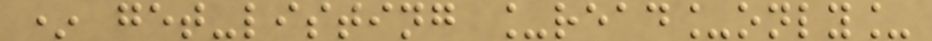* get-listing _read_only_
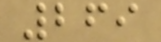269
